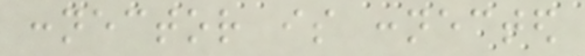connector is connected
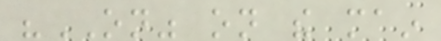"ON" on the main
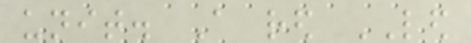unit. A red LED
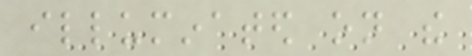illuminated on the
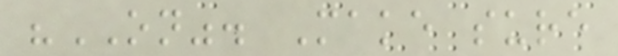"ON". Make sure
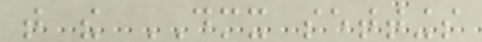that the DMX settings
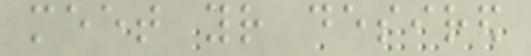meet your desired
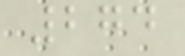274
